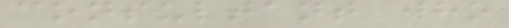consultant who
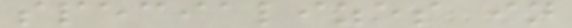specializes in
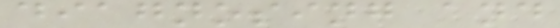diagnosing and
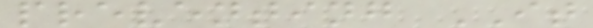preventing IT
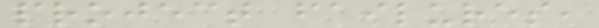project failures,
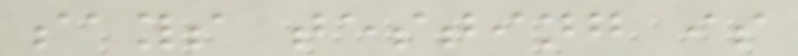says testing is
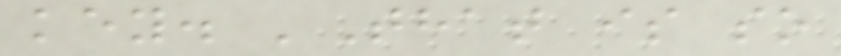key. 'That is so
